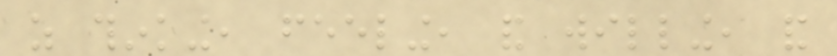as thinking, feeling, and willing, and
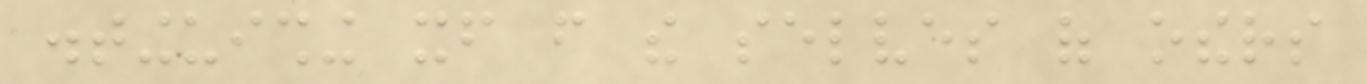distinguishing itself from the selves of others
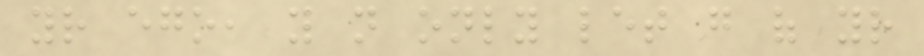your ego, you not only let go of your
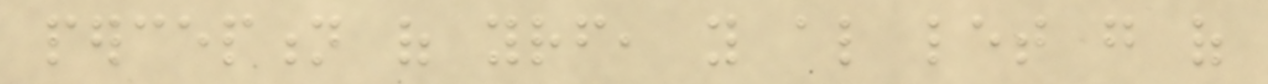perception of yourself, you also let go of
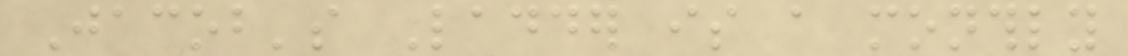Jacob's Ladder is a monthly
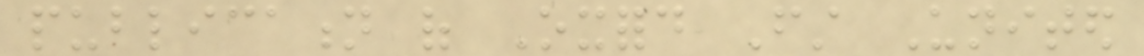publication of Oxford First United
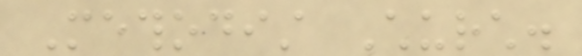Methodist Church.
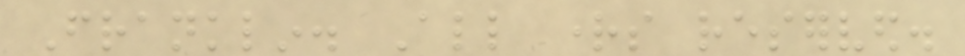Franklin. All rights reserved.
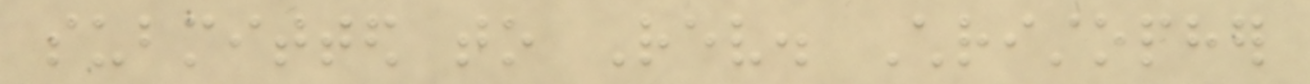submitted to Rev. Christopher
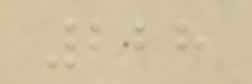228
